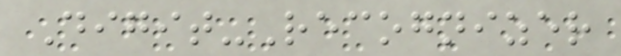Digit-Recognizer
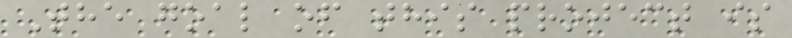The goal of this project is
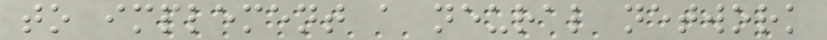to implement a neural network
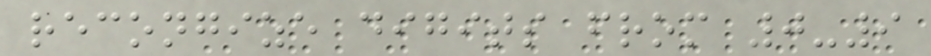recongize digits from 0-9
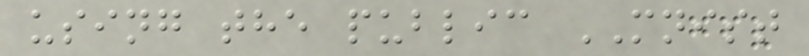using the public MNIST
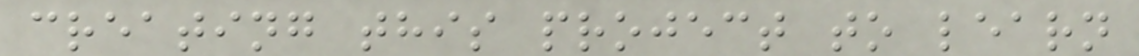creating this project to learn
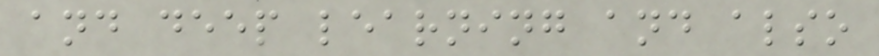and deep learning and also
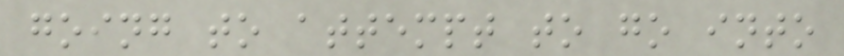going to attempt to go into
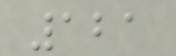121
